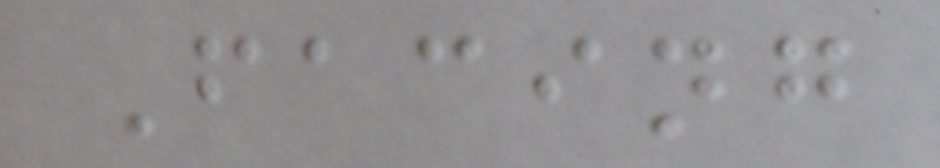Facing
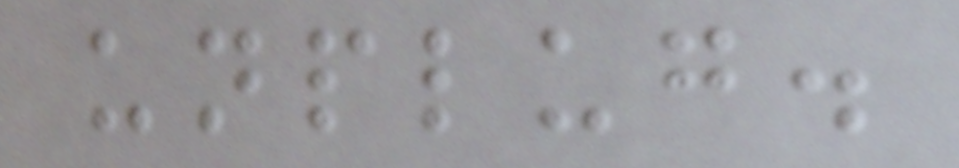unplug.
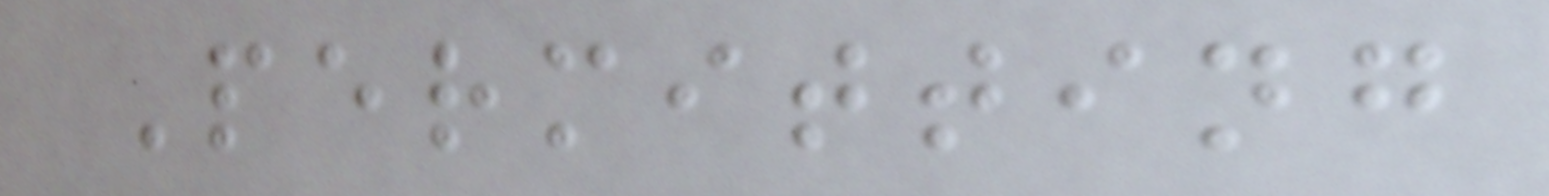Permitting
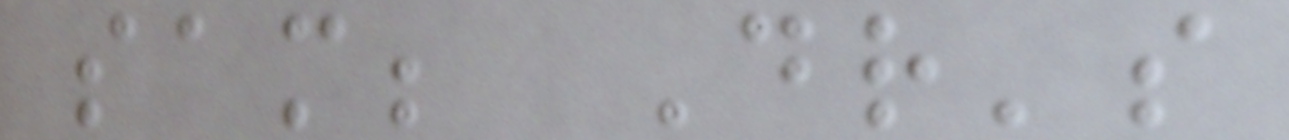sam; Dr's
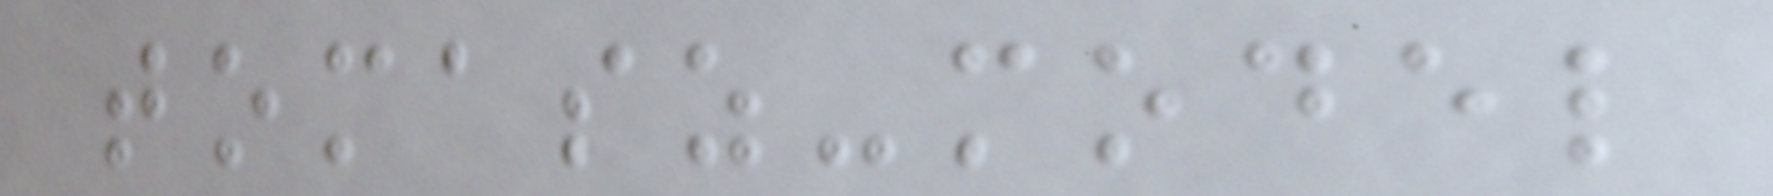tomasz-model
